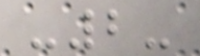-2-
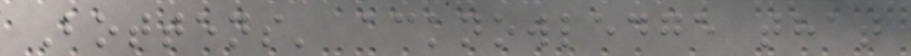Bottens' acknowledge that
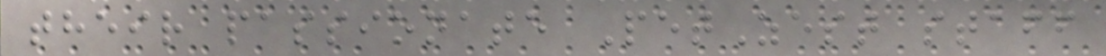their passionate PetZest staff
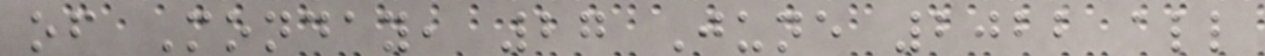of Monday, 27 June 2022 all
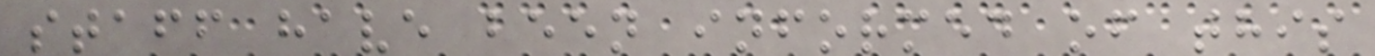staff have been informed of this
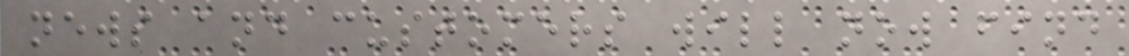news and customers will now find
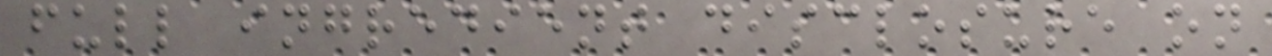full ingredient disclosure on
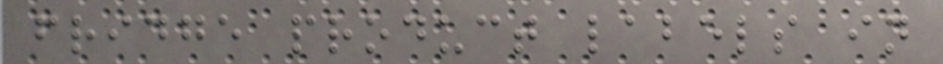fridge product labels in
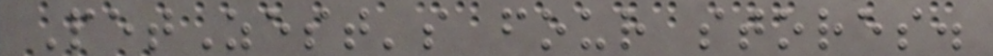PetZest's four stores.
